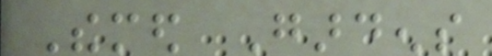Themed Gardens
